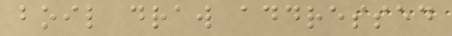boil draw addressed
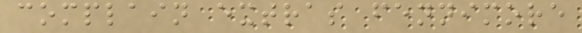complain extras fennimore
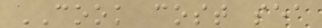COOK cost sea
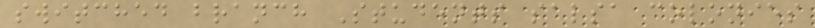switched branch Students salsa colonies
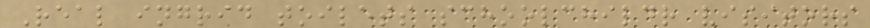Real ingrid toilets schoolchildr visitors
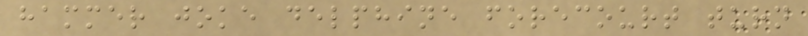hammer joke delphine forecourt turn
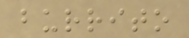burrito
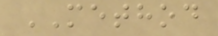METHOD
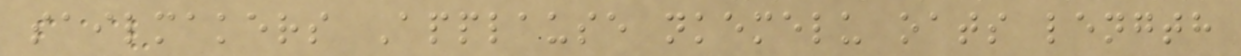sailmakers Applause nkemelu oats length
